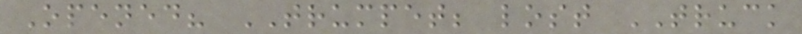Opened? TRUMPET; lost TRUCK
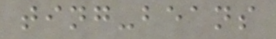ting-beans
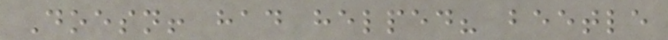Doesn! had helped? beetle
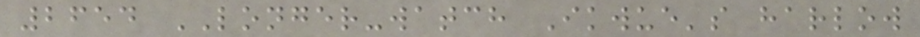2654 LONGER-watch Ikwue's harlow
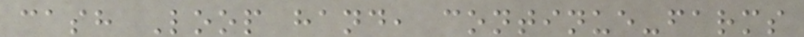cash Loop hand, continue-farms
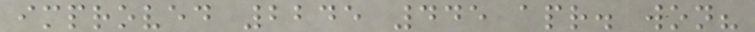improved 2245 445 apr. won?
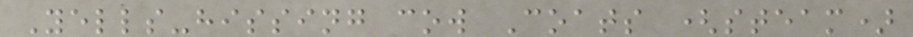Yells-hissing cow Coats (steam)
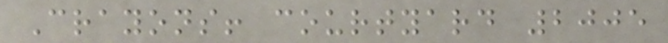Crayons! courtyard 2005
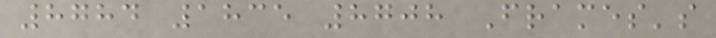8784 1835 8708 Frames's
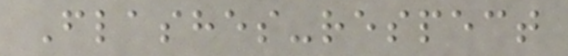Flashes-respect
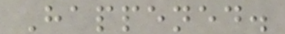Happened.
